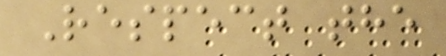Respect the
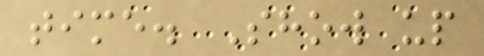time. Show up
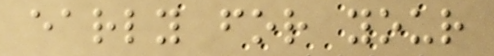early for your
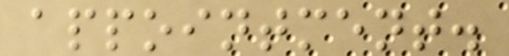appointment.
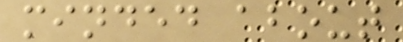minded about
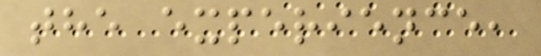the experience,
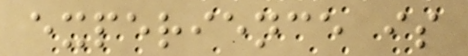experience is
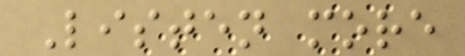Listen more
